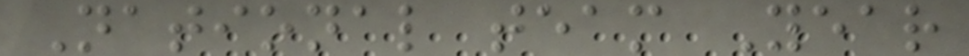National team Year
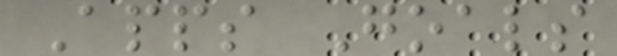Apps Goals
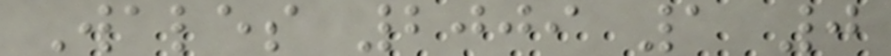Wales 2009 1 0
